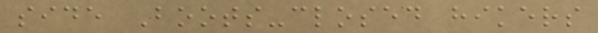side Boots-closed hikers
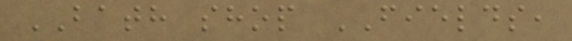BATH shop FIELDS,
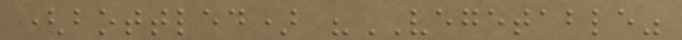(bottled) "VEGETABLE"
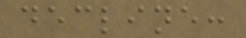decline:
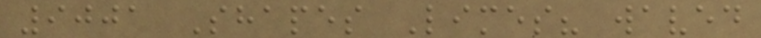9001 Shapes Limes? waved
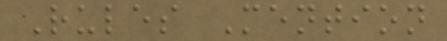Rules Mention
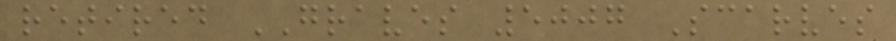retired GRAVES 5007 Scarves
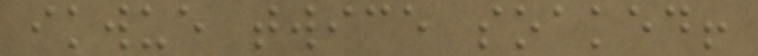ikwue twice soaked!
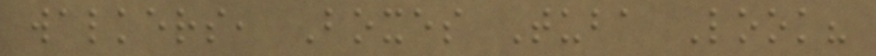walkers, Boxes Tuba Look?
